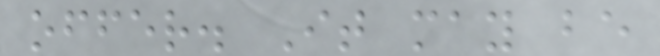offer. It may be
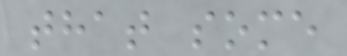that some
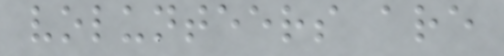volunteers are
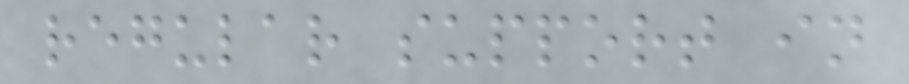regular support in
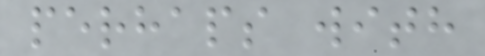perhaps with
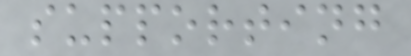supporting
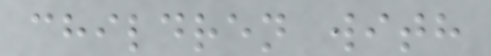children with
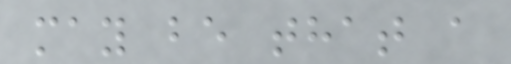may be that a
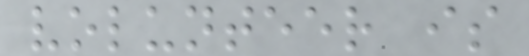volunteer is
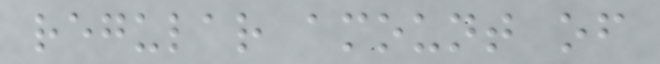regular amount of
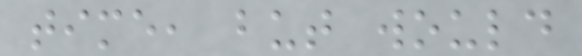time, but would
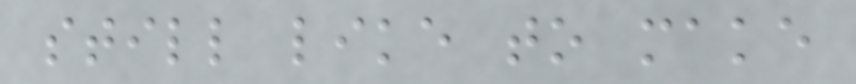still like to make
